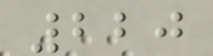220
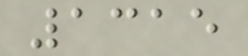1315
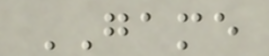GAME
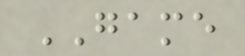GAME
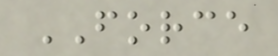FORCE
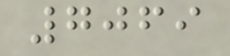7069
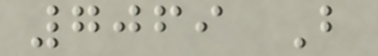7069 B
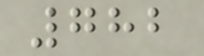782
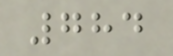784
